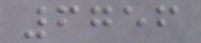6756
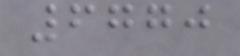6770
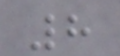8
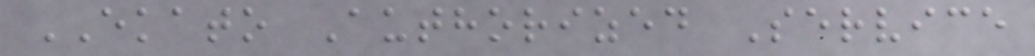EKATO Authorized Service
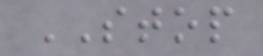STOP
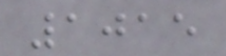1015
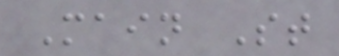Main St
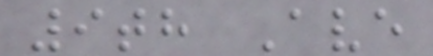9th Ave
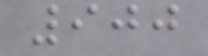900
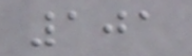101
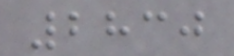2830
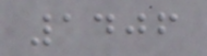1406
